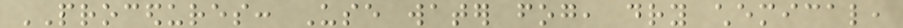PROCEDURES: Use water fog, dry chemical,
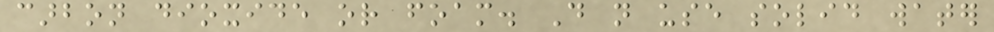carbon dioxide or foam. Do not use solid water
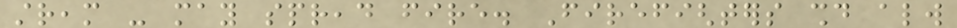stream - may spread fire. Firefighters should always
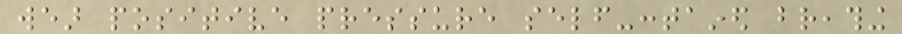wear positive pressure self-contained breathing
